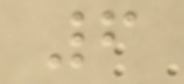6
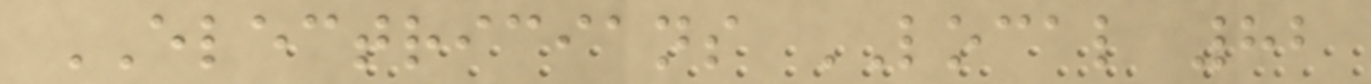ELECTRICIANS LOCAL 82
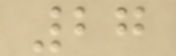27
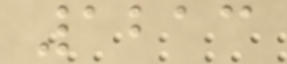1213
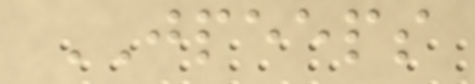JPEEPS
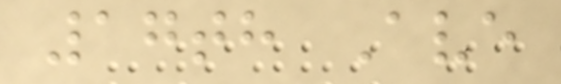17th Ave
